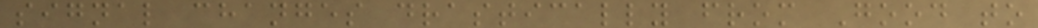signal changes drastically from Good to
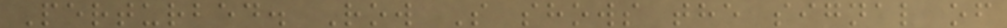Perturbed. Row S shows the signal of
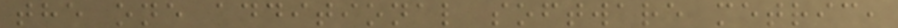the one additional software metric,
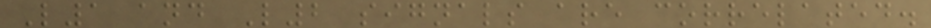L1 and L2 signals are correlated.
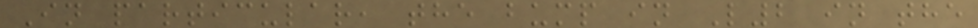In particular, the bump in L2 in the
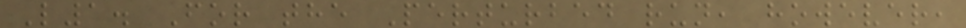L1. For the Perturbed run, however,
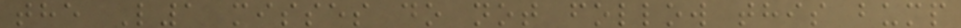the L1 misses do not follow this bump
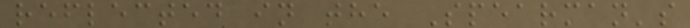reflected in the Spearman's
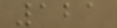121
